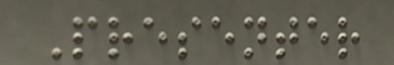Presenter
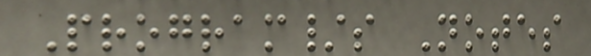Program/s Notes
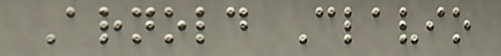Arnold Clavio
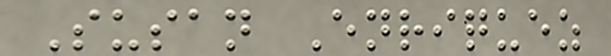Susan Enriquez
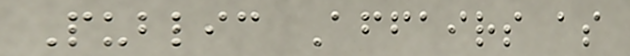Public Affairs as
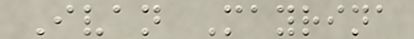Ivan Mayrina
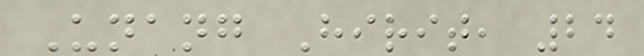Unang Hirit, 24
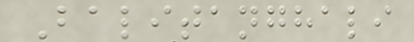Balitanghali
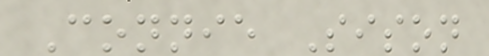Connie Sison
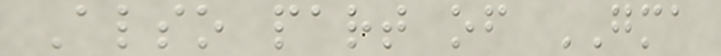Also part of GMA
